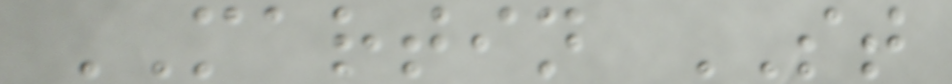MARTIN ST
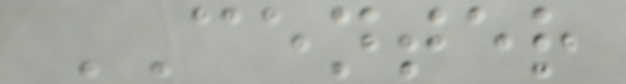CENTER
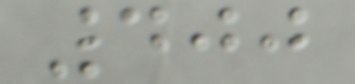400
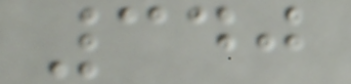340
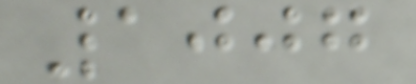1007
